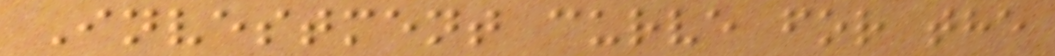Investment curve for the
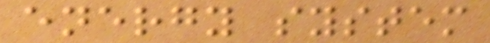energy system
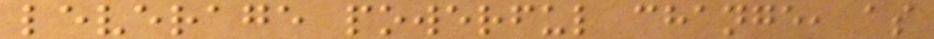leverage powerful change, as
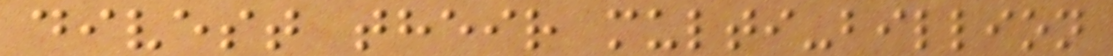divest their multi-billion
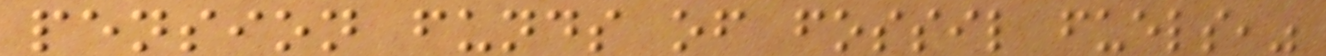pension funds of fossil fuels,"
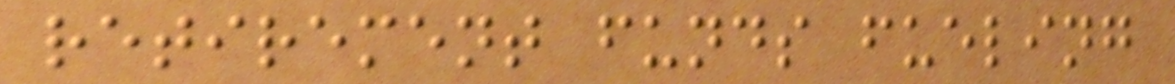retirement funds fueling
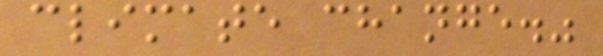climate change."
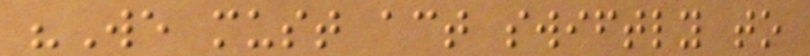"We must act swiftly to
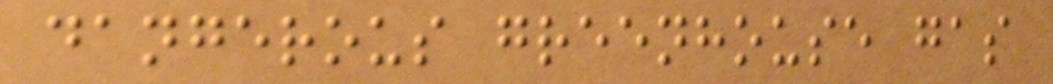dangerous greenhouse gas
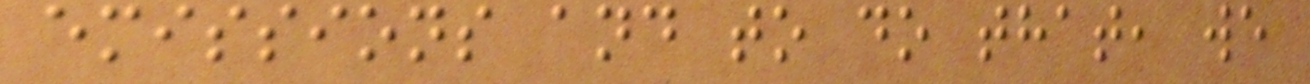emissions and to do that, we
